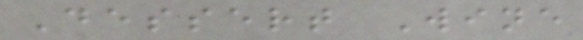Dessert Wine
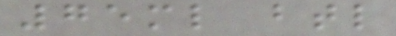75ml btl
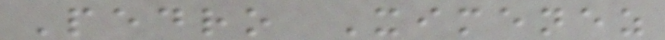Pedro Ximenez
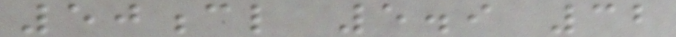50cl 5.9 32
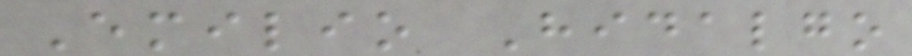Emilio Hidalgo
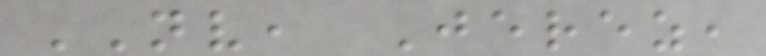NV, Jerez,
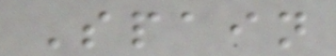Spain
